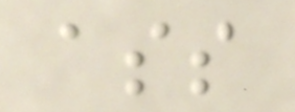ass
